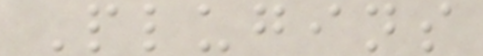Plugins
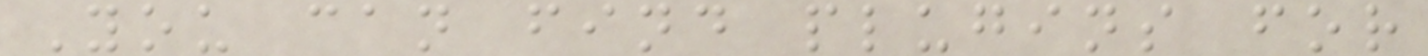You can find plugins for
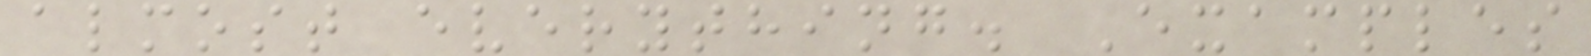almost everything. Examples
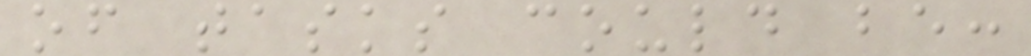of tasks could be:
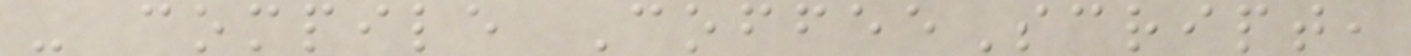- compile CoffeeScript,
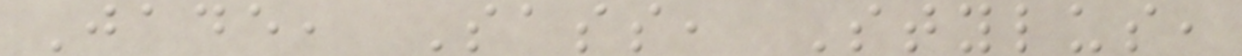Jade, Sass, Stylus,
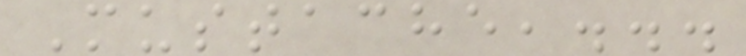Mustache,...
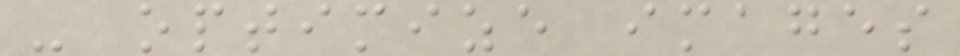- optimize images
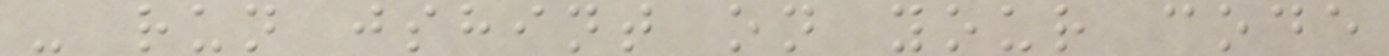- run jshint on your code
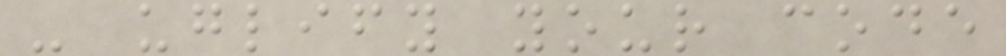- uglify your code
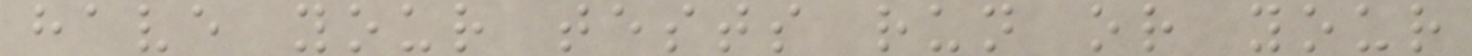have your tests run or your
